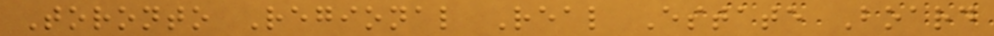Toronto Regional Real Estate Board
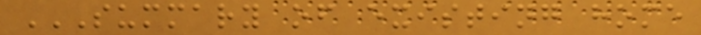SUMMARY OF EXISTING HOME
